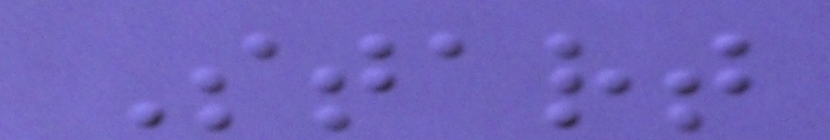Start
